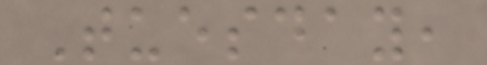Tuesday,
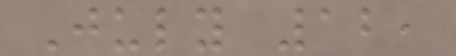July 12,
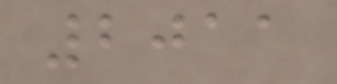2011
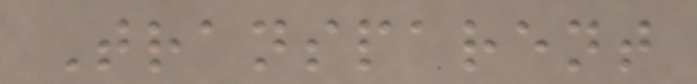Transparent
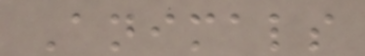Animals
